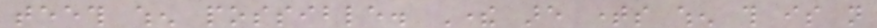teeth when possible. There are times when this is not
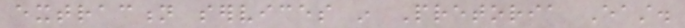extraction services in Pretoria East.
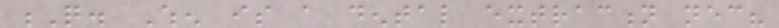Q. When is a dental extraction necessary?
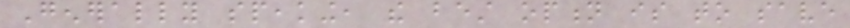Generally speaking, the best option is to save
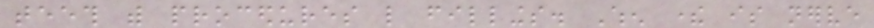teeth with procedures like fillings. When there is nerve
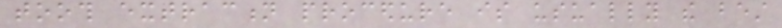tooth extraction procedure is usually the best
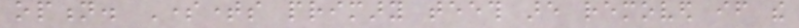option. Sometimes primary teeth are removed if the
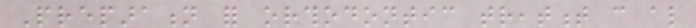Preparation for orthodontic treatment can also
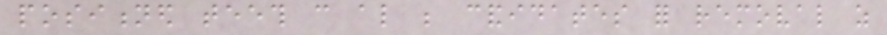positioned teeth can also be candidates for removal as
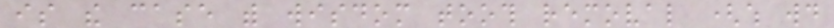is the case with wisdom tooth removal (which would
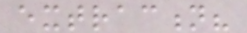extraction?
